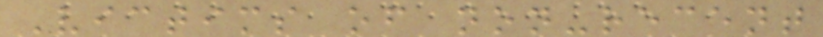Victims of non-recent
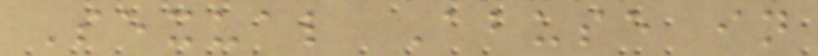Sexual Abuse in
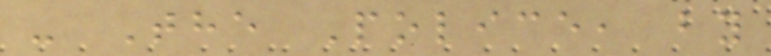- The Police, by
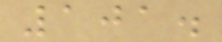101.
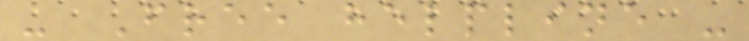- Free helpline -
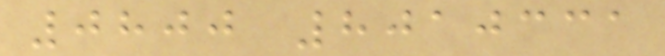0800 8010331
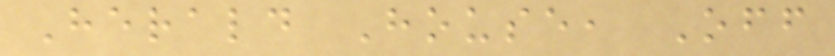Herald House, Off
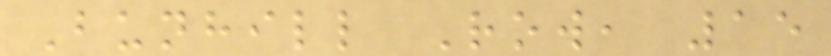Bunhill Row, 15
